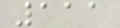111
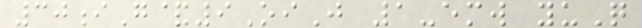30iG&9OiJ 1-emw yuQ
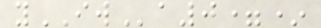yIWa0=*
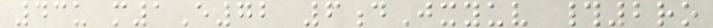43u m1E72 6dJxyuv #2ro
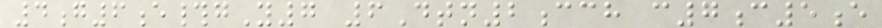4g6e#gY7 6Dtn2cch c7c5e
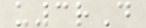u3rD
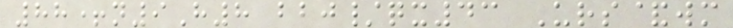88+n9H8 bbj/qx43 Urs&wm
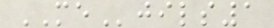MEjils1
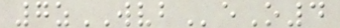7zWVBeO4
